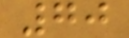70
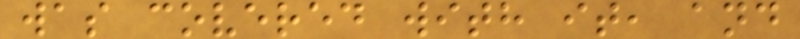was covered with it, and
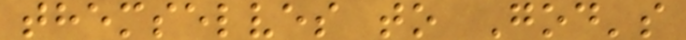themselves to God's
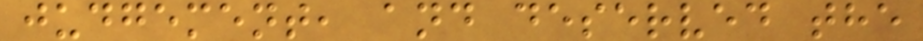judgement, and deserved the
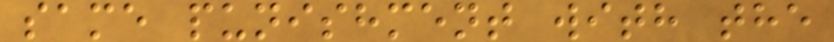same punishment with the
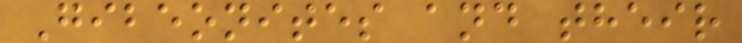Gibeonites and their
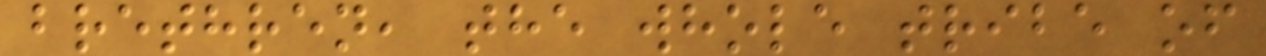brethren, the whole tribe of
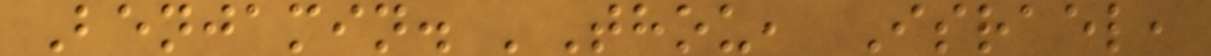Benjamin. 'Thou, Israel,
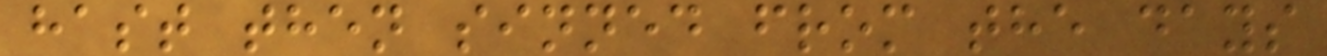hast then sinned from the days
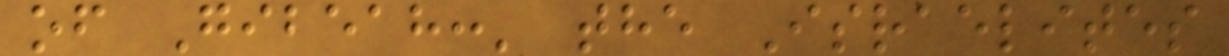of Gibeah:' the Israelites
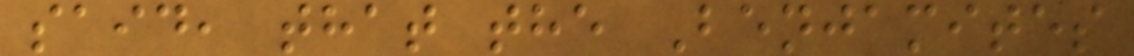said, that the Benjamites
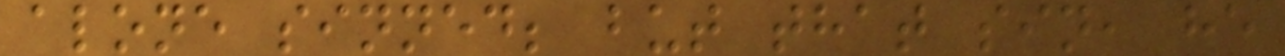alone sinned; but that sin, he
